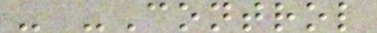- -Control
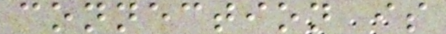connection is
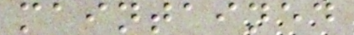maintained
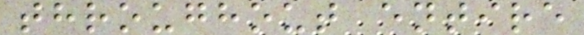throughout entire
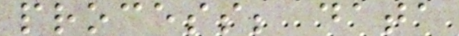process; data
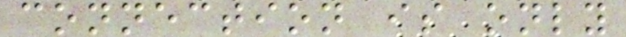connection is only
